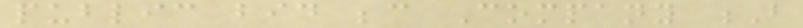public bid because Company B
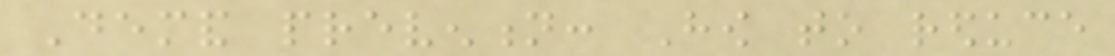Demand prevention: How to reduce
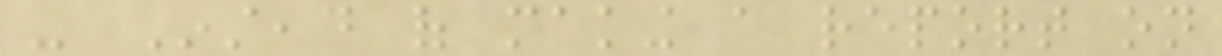- Instead of making a report on
